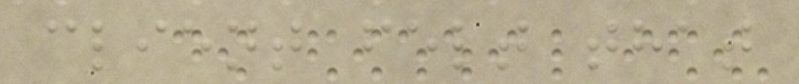client felt that
